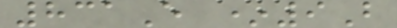831E *9B
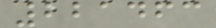221463
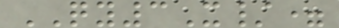QY3X/=
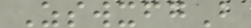ZswxfgB
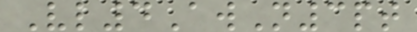Vl4AwN3pt
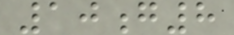10g8
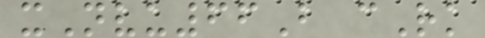xNvu66B cRk
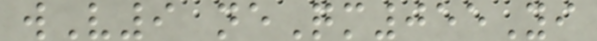wV9 neQm055Yi
